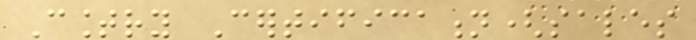Country Certification(sales
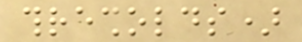thresholds)
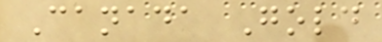Canada Gold
